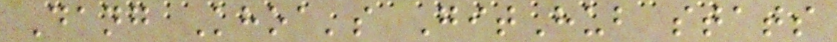Dang Khoa's GitHub stats
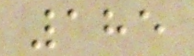185
